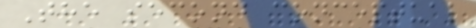The second conceptual
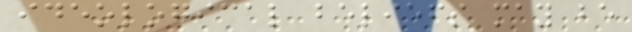ideological beliefs may be
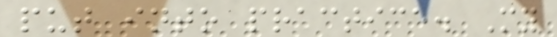put into practice. My
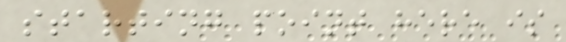starting point here is
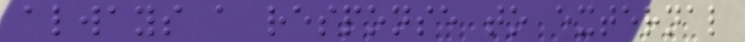always a response to external
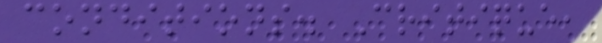conditions. Critique,
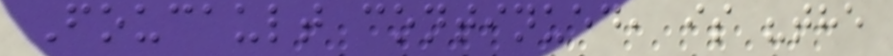Foucault continued, is "the
